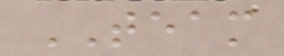TEAM
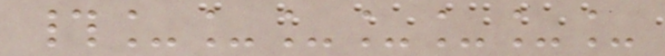#_______
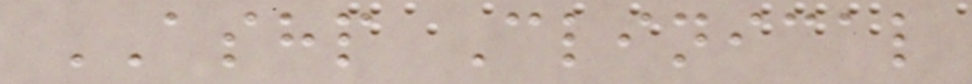ASHP Clinical
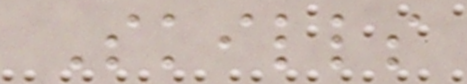Skills
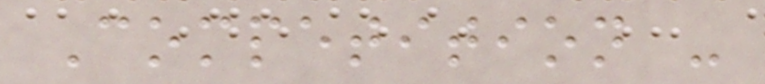Competition -
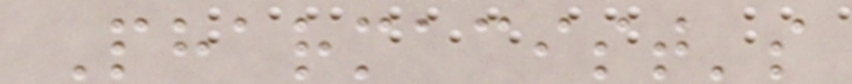Pharmacist's
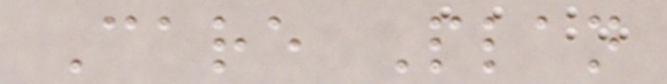Care Plan
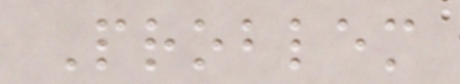Problem
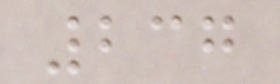237
